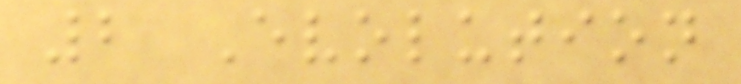2 Evolution
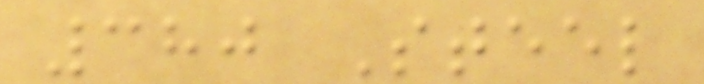380 Steel
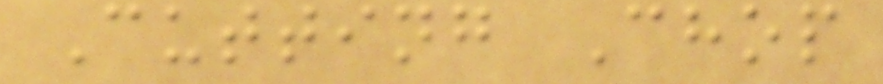Cutting Chop
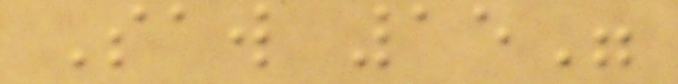Saw 15"
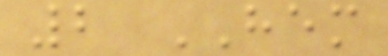2 HEM
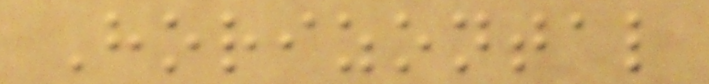Horizontal
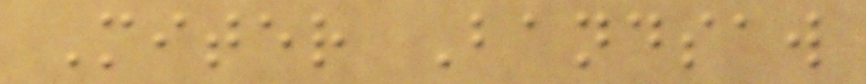Miter Bandsaw
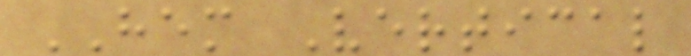HEM Vertical
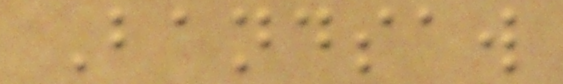Bandsaw
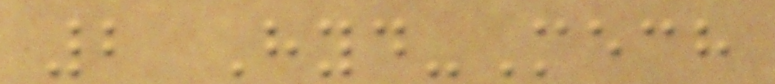2 Hyd-Mech
